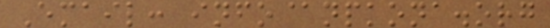Email: info@npkona.org
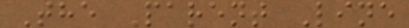The Parent Line
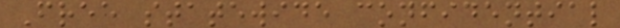Free statewide confidential
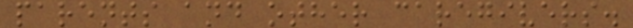parents and other caregivers.
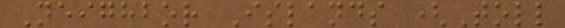Neighbor Islands (Toll
